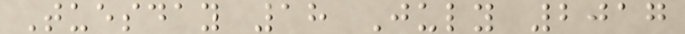Tuesday 18 July 2017
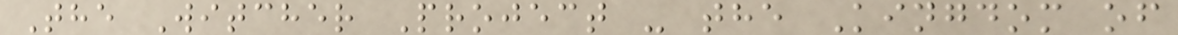The Witcher Project - the Kingdom of
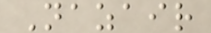Nazair
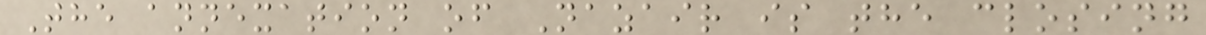The annexation of Nazair is the closing
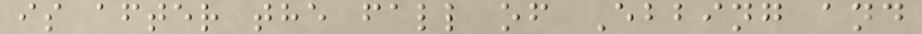is after the fall of Ebbing and
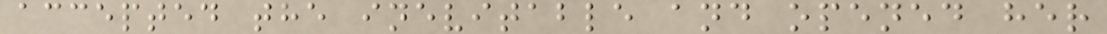accepted the inevitable and opened her
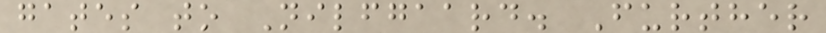gates to Nilfgaard. Further
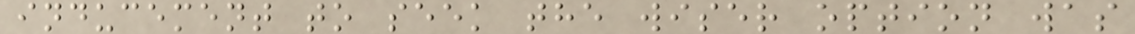inducement to seek the wiser option was
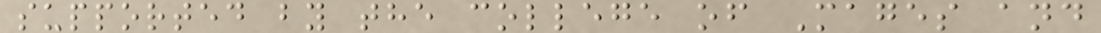supported by the college of Mages and
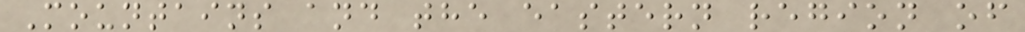Mountains and the eastern region of
